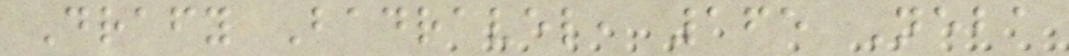Drafy Badravel, 165 Neba
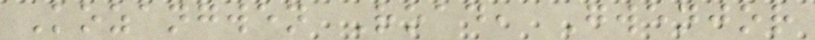Kozangwen Road, Gwenjor
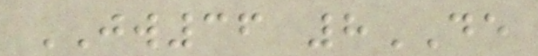JW36 8DE
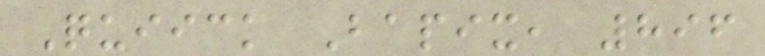Quiick Bapix, 896
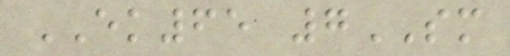EK65 7SM
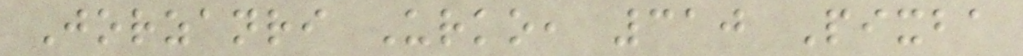Jorzanri Urko, 310 Pixba
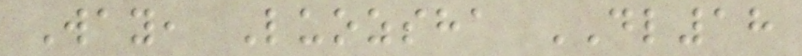Way, Luozsha DL18
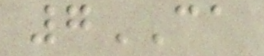7CA
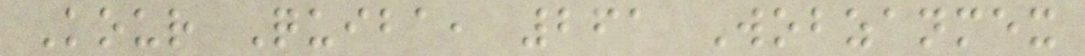Kour Quiba, 261 Wobzanmex
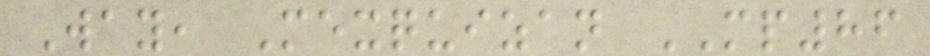Way, Mexquizan MP86
